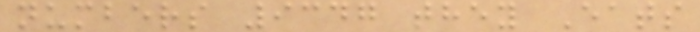numbers 9347 they Eats
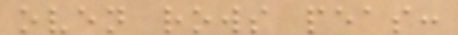oven rows peas:
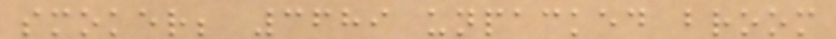smoker; 3689 unpacked broom
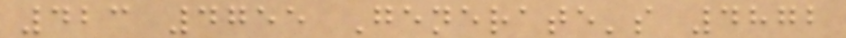423 4755 Generate's 4872
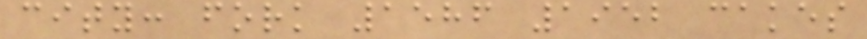city: fork 1586 1952 cakes
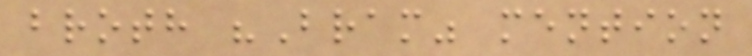broth "Bram" mention
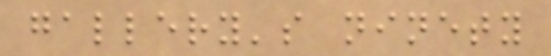gallery's ninety
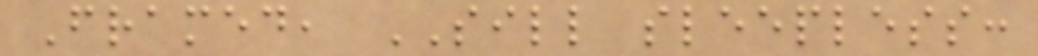Framed, SILL sleepless:
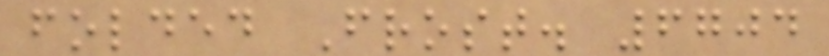folded Frost. 6704
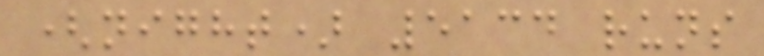(night) 5134 runs
